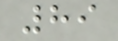89
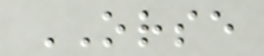ORSE
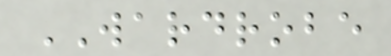WARDROBE
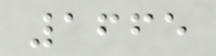1665
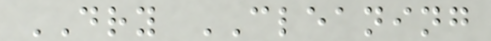DRY CLEANING
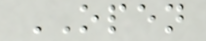OPEN
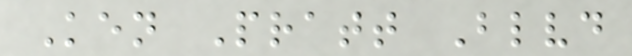Ken Pratt Blvd
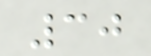30
